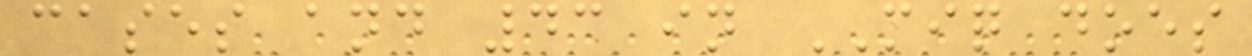cases and 43 in MIQ does
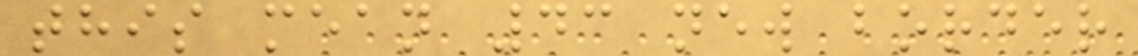this mean 43 new border
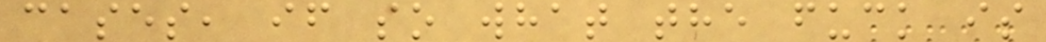cases, if so what the fuck is
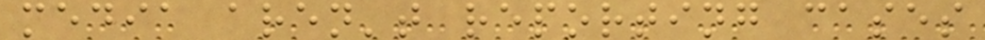media aren't reporting cases
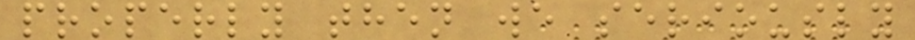properly then we seriously
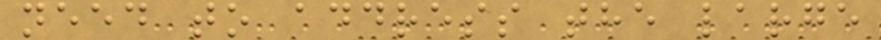need to address the large
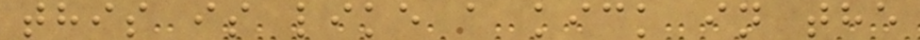this is like a kick in the
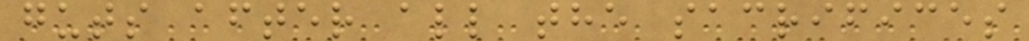guts after all the sacrifices
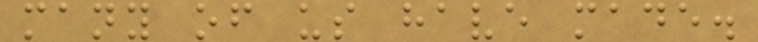many of us have made.
